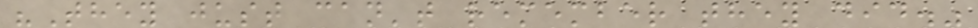"They just can't remember they did."
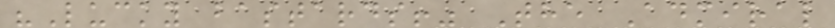"Lucky bastards!" The Admiral
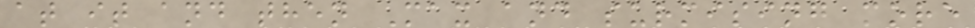at it and then Max and surmising more
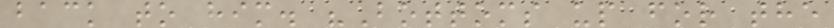back to him. "Bottoms up for the
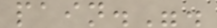pain.".
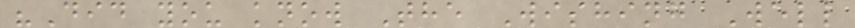"Did you know The Wishing Well
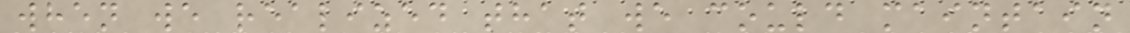when we realized that we could maintain
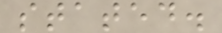stated.
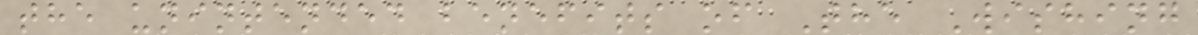the unintended benefits of The Wishing
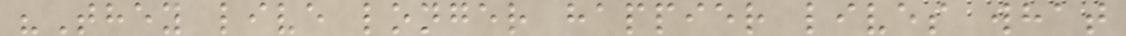"They live longer happier lives what
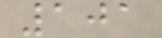101
